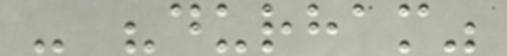- "durham"
